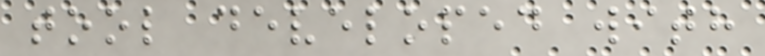tool developed with
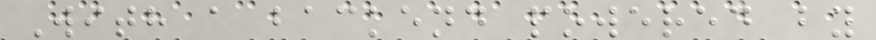With a backend powered by
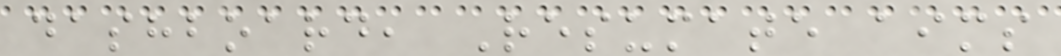dashboard, Resumate aims
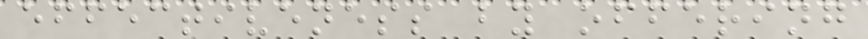effectiveness by offering
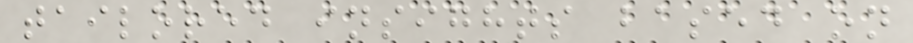tailored insights based on
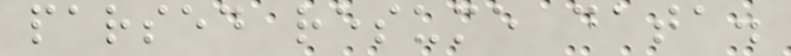parsed resume data.
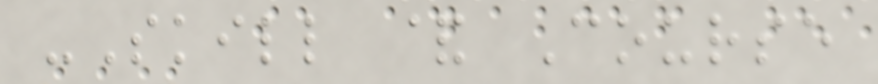-Skill & Course
